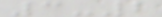3-2
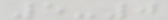5-0
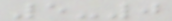5-0
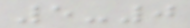5-0
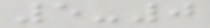5-0
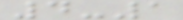4-1
